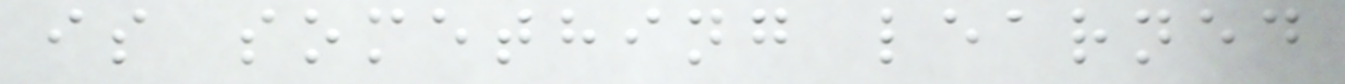is something learned
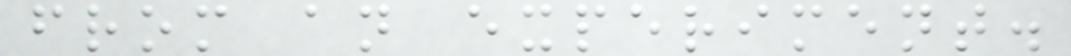from an experiment.
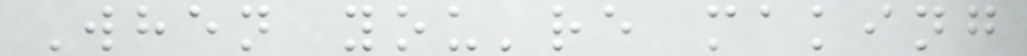When you're making
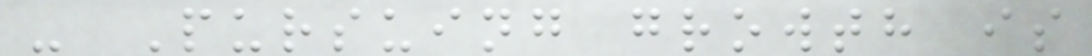- Pursuing growth is
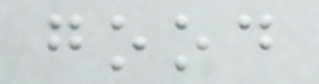good
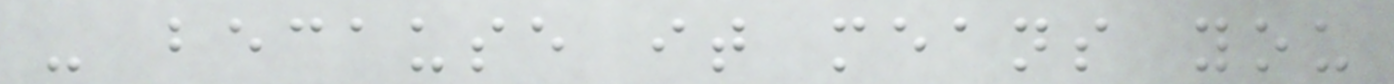- because it means you
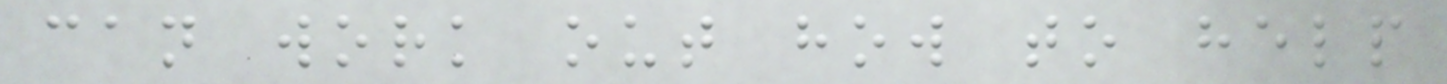can work out how to help
